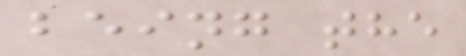being the
